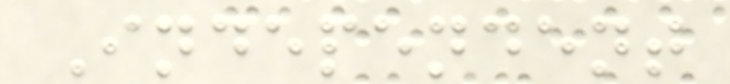Independent
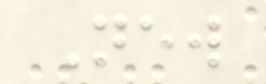New
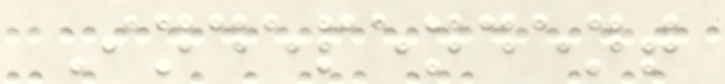Independent
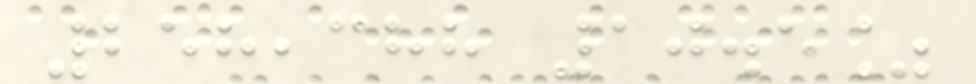258,388 10.5%
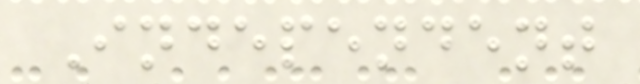Independent
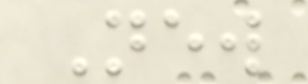New
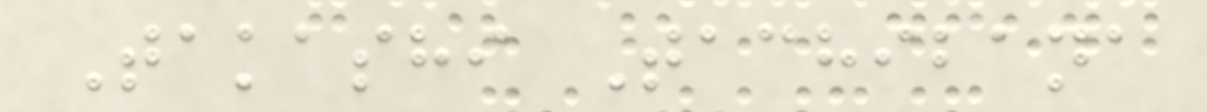Takashi Tachibana
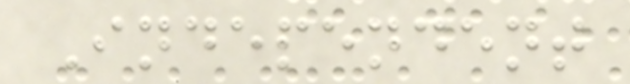Independent
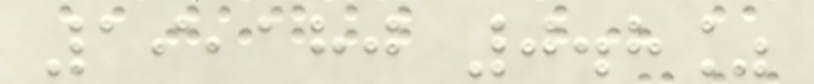19,180 0.8%
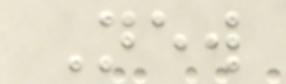New
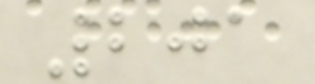201
